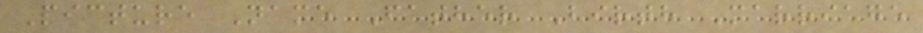Picture Name Father Birth Marriage
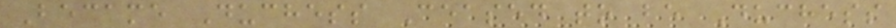Became Duchess Ceased to be Duchess
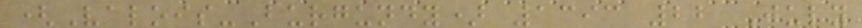(Valois-Burgundy) 1393 22 July
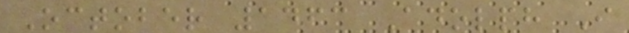October 1463 Adolph I
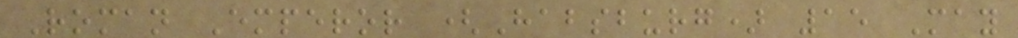Roman Emperor (Habsburg) 15 May
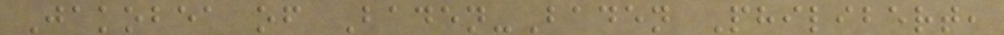Jakobea of Baden-Baden Philibert,
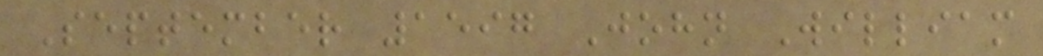September 1597 John William
